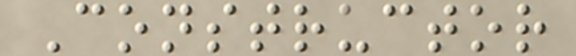Constructor
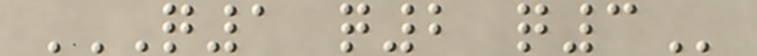Q1 Q2 Q3
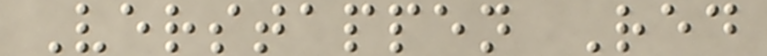Verstappen Red
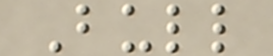Bull
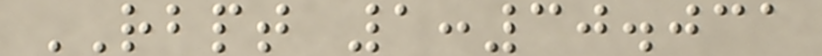RBPT 1:30.031
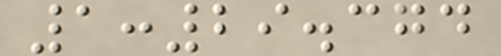1:29.374
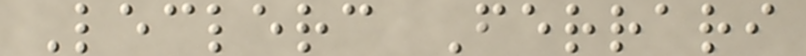Leclerc Ferrari
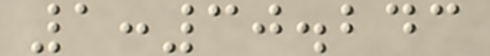1:30.243
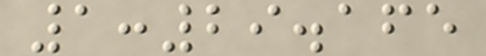1:29.165
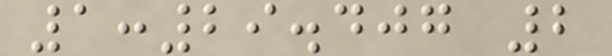1:29.407 2
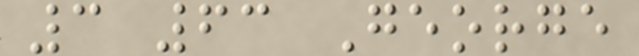3 63 George
